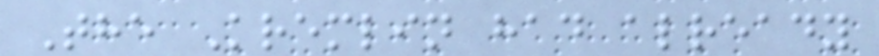The Kremlin had already
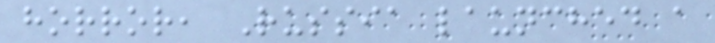horror, Russia launched a
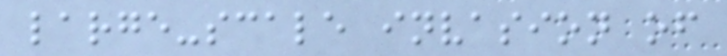large-scale invasion of
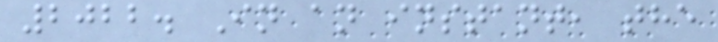2022. In an instant, the
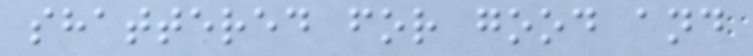shattered for good and
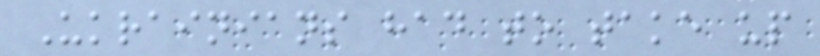Ukrainians had to take up
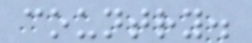country.
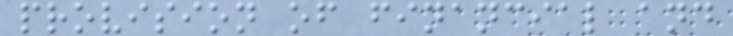provision of financial and
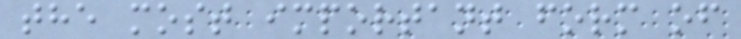the most important form of
